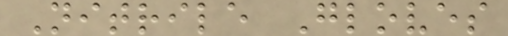Nitrile Gloves
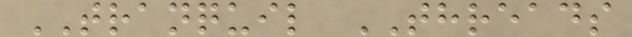TRANQUIL THREADS
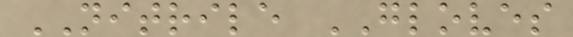NITRILE GLOVES
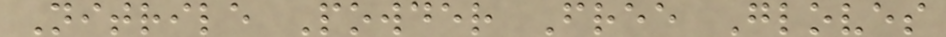Nitrile Powder Free Gloves
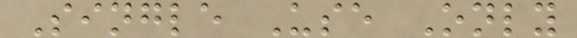Single Use Only
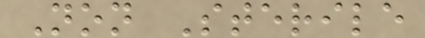Non Sterile
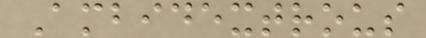Ambidextrous
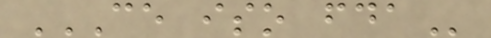CE ISO FDA
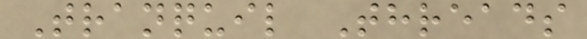Tranquil Threads
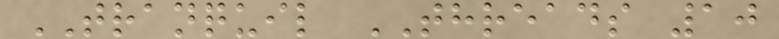TRANQUIL THREADS 10
